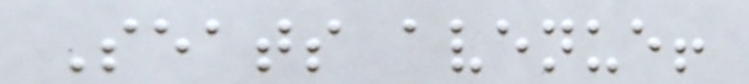Seats avenue!
